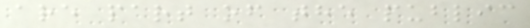are part of the public
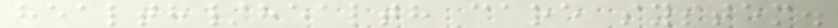health/health care system.
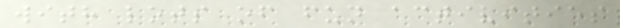with lots of fun activities
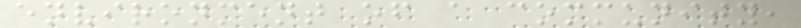environment of a community,
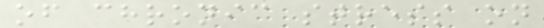of chronic stress on
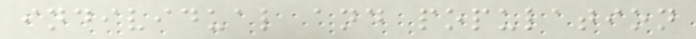individual and population
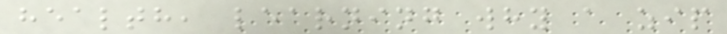health, learning why a zip
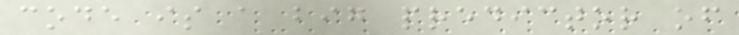code is a big predictor of
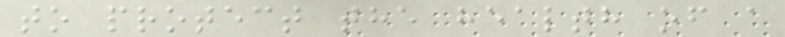to protect the health of a
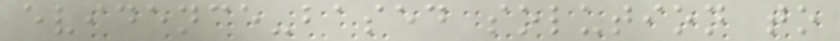evidence-based solution to
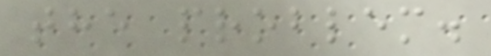the problem.
